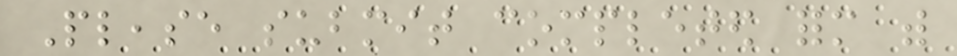Please submit completed form with
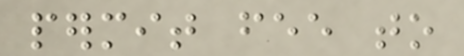permit fee to
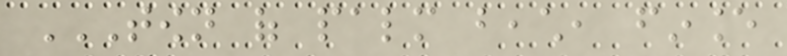TOWN OF PALM BEACH, FINANCE
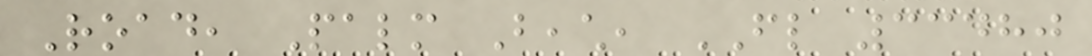Road, Palm Beach, FL 33480
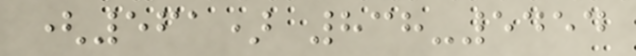(561) 838-5454
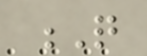Q
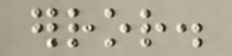error.
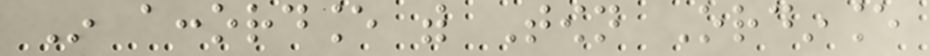In accordance with Town Ordinance
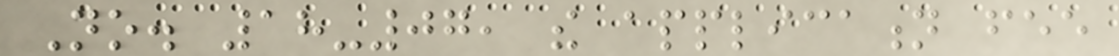No. 18-07, the application fee
